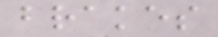brakes
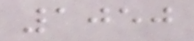1050
